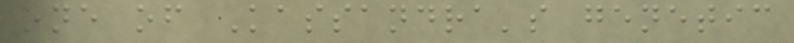one of Kassandra's genetic
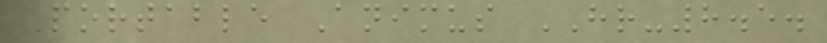Portable Animus HR-8.5.
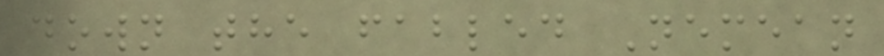down the fabled Nemean
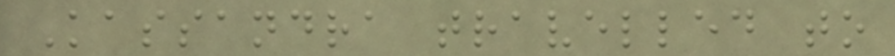Kassandra travelled to
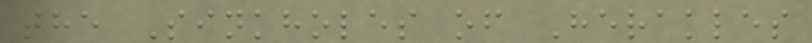the Sinkholes of Herakles
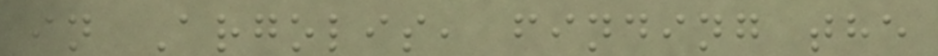in Argolis, finding the
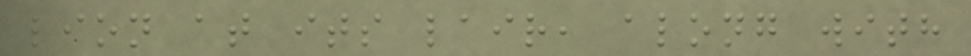lion at its lair, along with
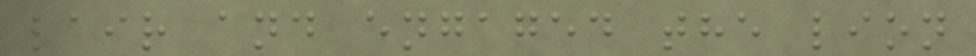lair and engaged the lion
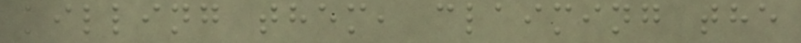killing them, claiming the
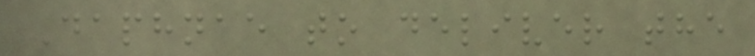Daphnae to deliver the
